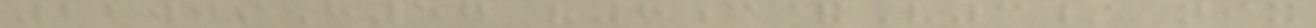22wjsH57 v8c&V3/ nix
